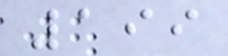199
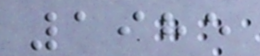1985
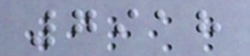7918
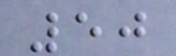50
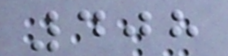408
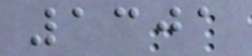1301
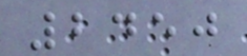2450
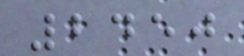2450
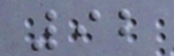92
